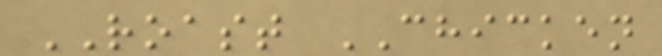ROAST CHICKEN
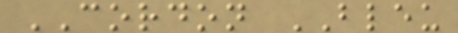CORDON BLEU
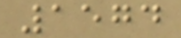1574
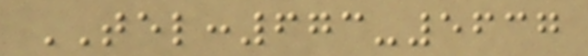TEL:673-5637
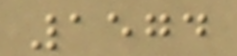1574
